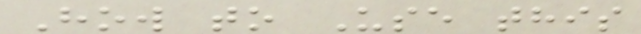How to Use this
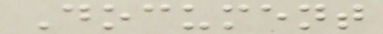Document
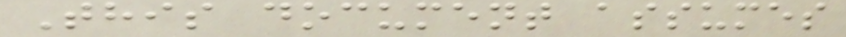This document assumes
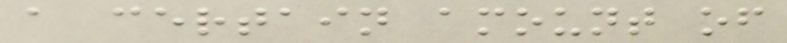a certain amount of
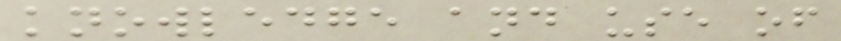knowledge and use of
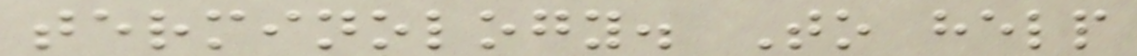terminology. To help
